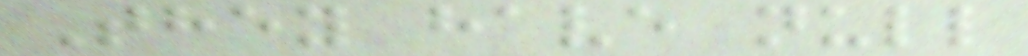They have null
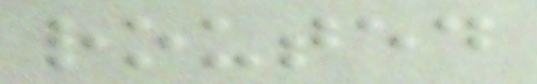routed
